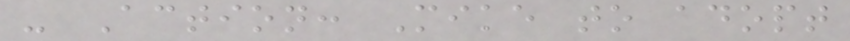- Action: Mike to adopt
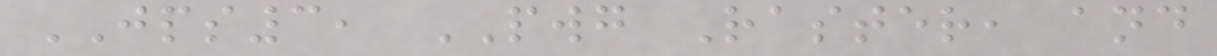JPS3, PWG Raster, and
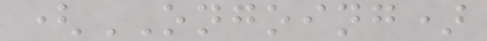(ONGOING)
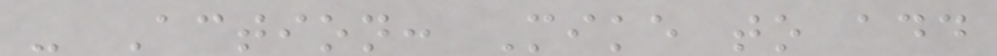- Action: Mike to add
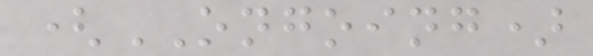(ONGOING)
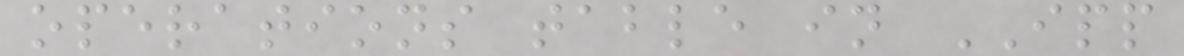operations table in IPP
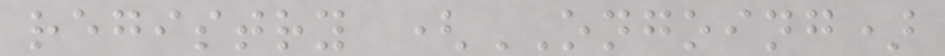registry (ONGOING)
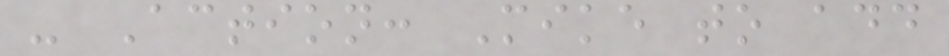- Action: Mike to add
